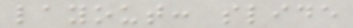layout: slide
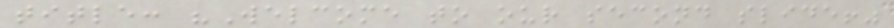title: "Welcome to our second slide!"
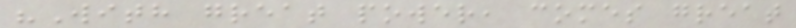"With great power, comes great
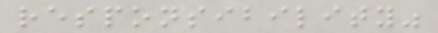responsibility"
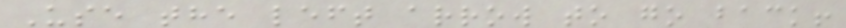Use the left arrow to go back!
